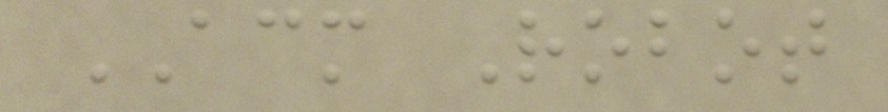ACM Robot
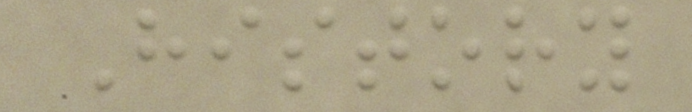History
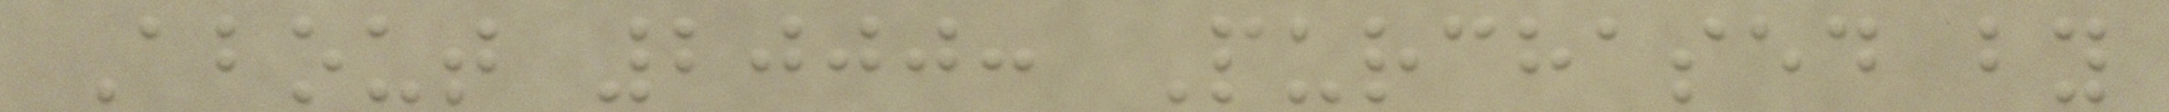About 2000: Purchased by
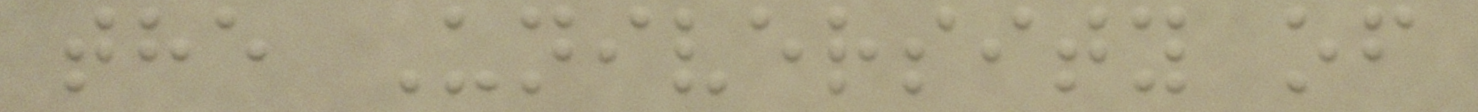the University of
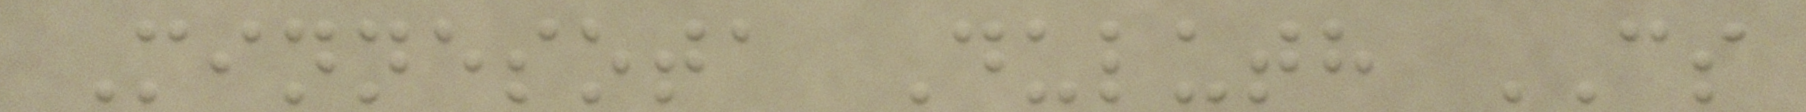Minnesota Duluth CS
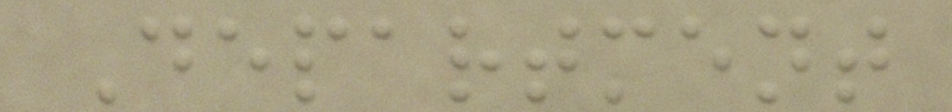Department
